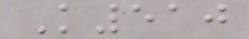K510
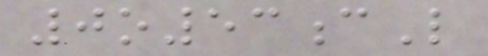0o53cL
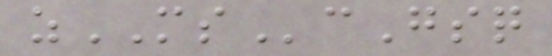zMScGsq
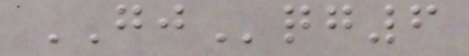GJqg6
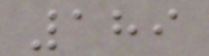189
